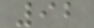92
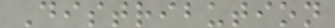Distribution
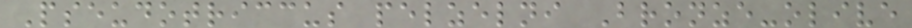Pseudotriccus pelzelni Bronze-olive
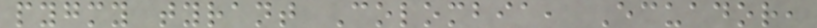pygmy tyrant Colombia, Ecuador,
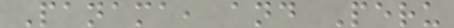Panama, and Peru
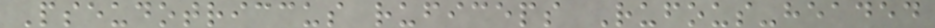Pseudotriccus ruficeps Rufous-headed
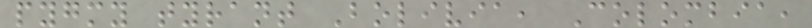pygmy tyrant Bolivia, Colombia,
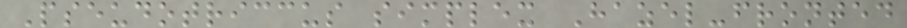Pseudotriccus simplex Hazel-fronted
